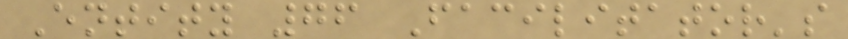Entity 76 Facilitator's
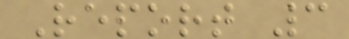Report 3
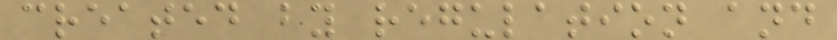created by regulation and
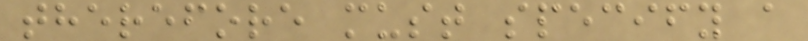therefore must specify a
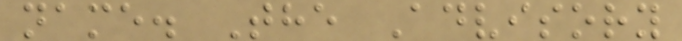name. The Advisory
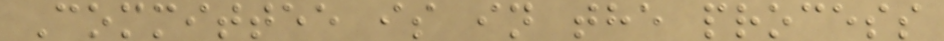Committee is in the process
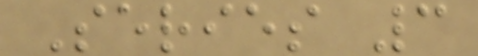Series 3
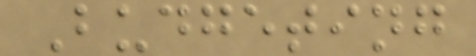Budgeting
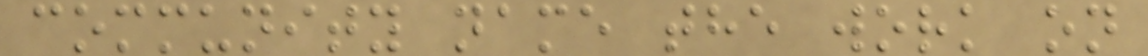community name the work on
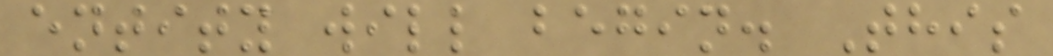entity will begin. This
